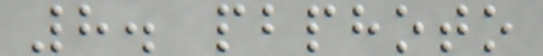8. pbphoto
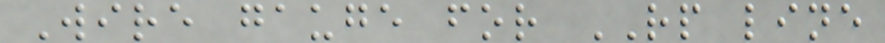Wire gauge for RP line
